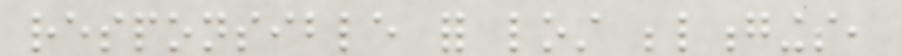responsible for lost belongings,
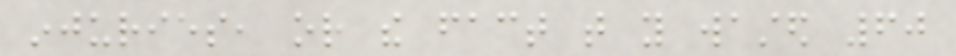injuries, or the fact that you wasted 60
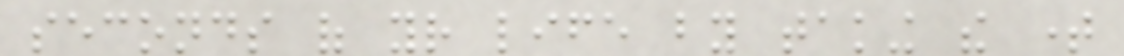seconds of your life by taking the time
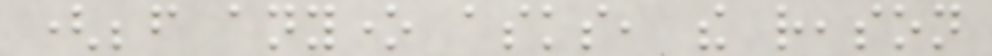(before anyone asks, the reason
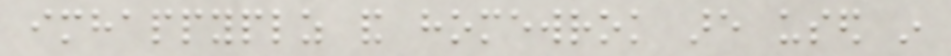imhappyplz and homewrok are used in
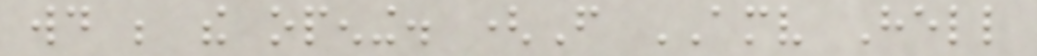would be the opening. (From AMV Hell
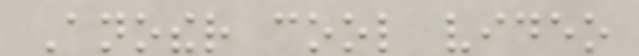Another cool video
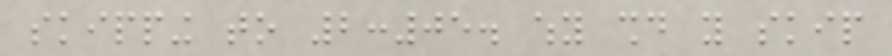skipping to 2:05. why should you skip
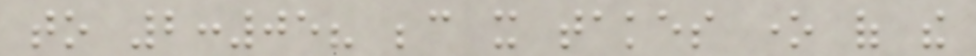to 2:05? because it takes one of the
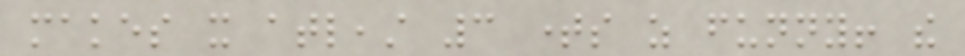makes it atleast 3 times as funny! the
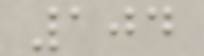104
